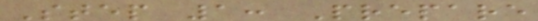Step 1: Prepare
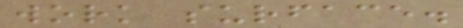work surface.
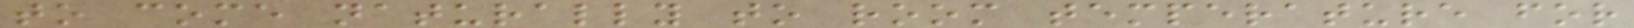to come naturally to room temperature for
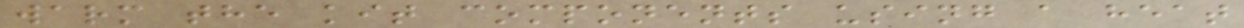warm the kit components using a heat
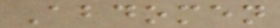Abdomen
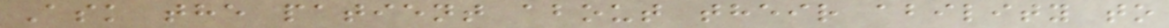Ask the patient about their ability to
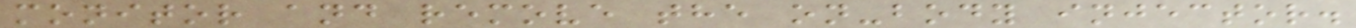monitor and remove the on-body injector.
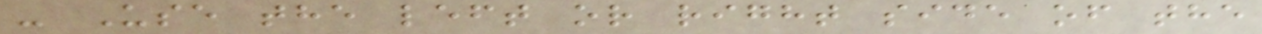- Use the left or right side of the
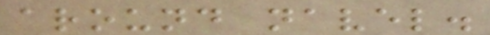around navel.
